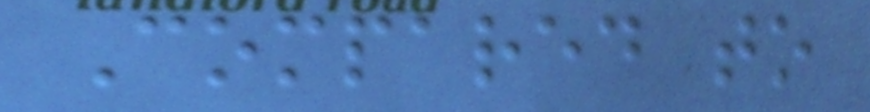Compared to
